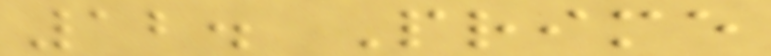12. Prime
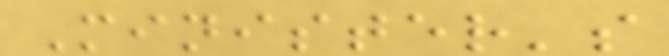Minister's
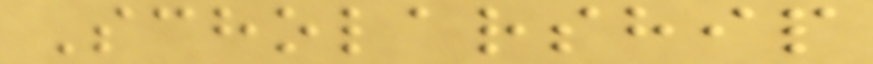Scholarship
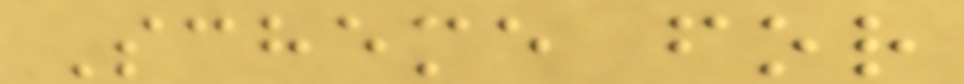Scheme for
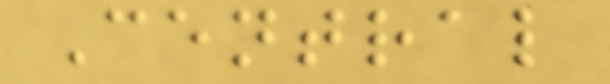Central
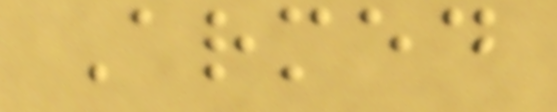Armed
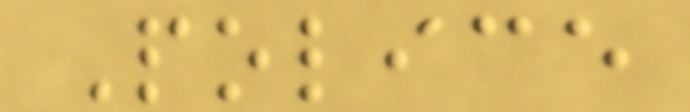Police
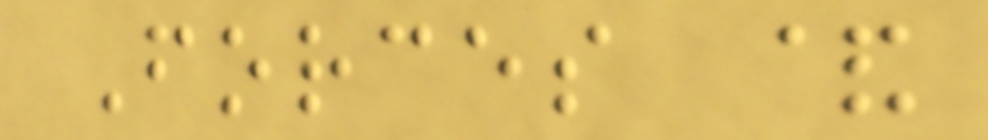Forces &
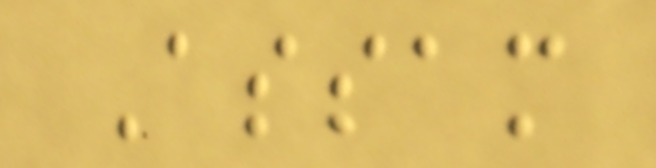Assam
